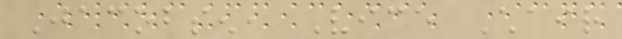Jacobsen, Vice Chair
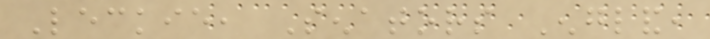Leckie, Senators England,
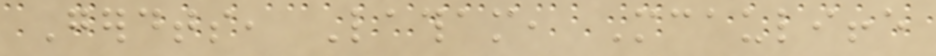Gerdts, Latham, Mcauliffe
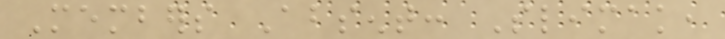Members Absent: Slimak,
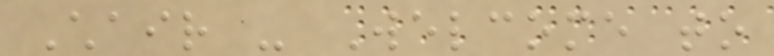Chair - Welcome to
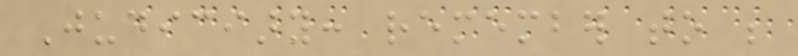Judiciary: remember to be
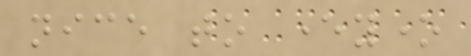nice to everyone
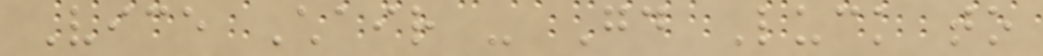Vice Chair - Good Luck to
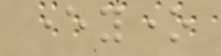everyone
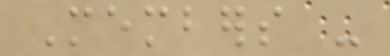Members -
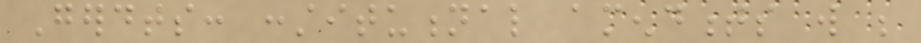Gerdts: constitutional amendments will be
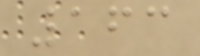163
